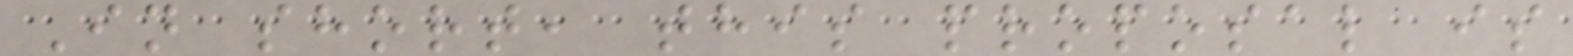In short, this proposal is
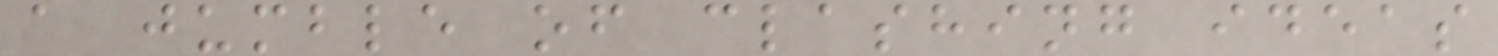a jumble of clashing ideas
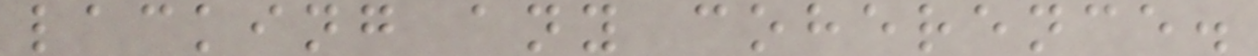lacking any coherence.
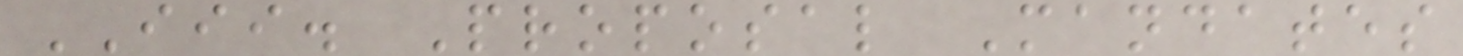III. Proposal Mandates
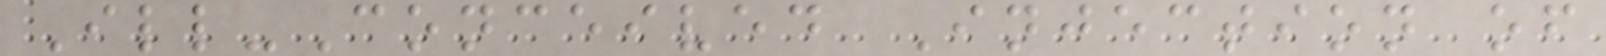Ill-Conceived Injection of
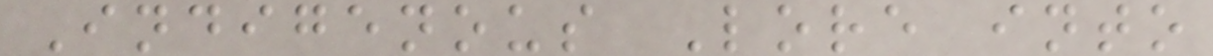Indigenous Lore into
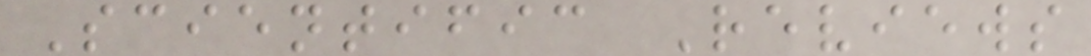Scientific Reviews
